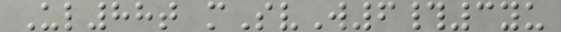Ul88t mSvW6#3yu
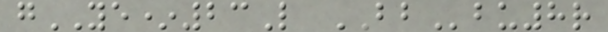gYE*23L BBbu8r
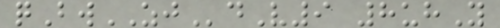qBwZJdV9 8uhY
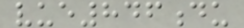vue846du
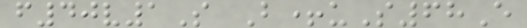f40v1S B+uS68E
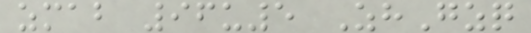zmab 96u5 ZhGzq
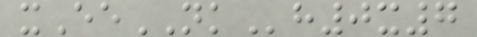xEeNKh0x7
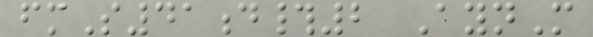fmS41d#2 AynM
